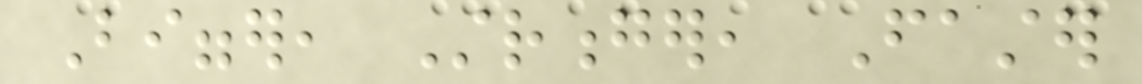Bigger, Stronger, Faster
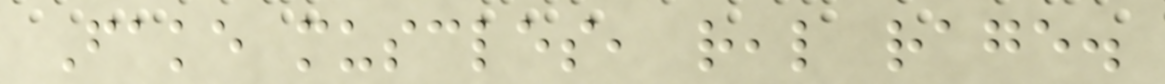Fake muscles, real rage.
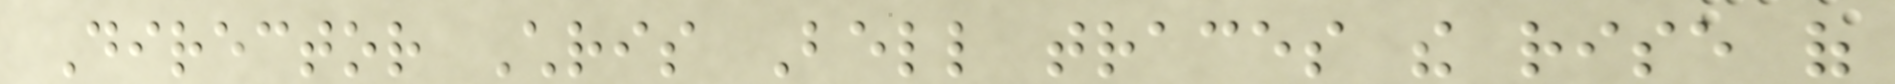Director Chris Bell traces the rise of
